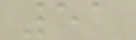51
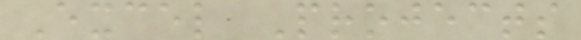Excel Projects
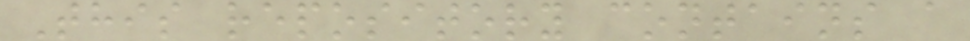This repository contains a
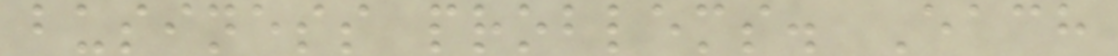business problems. Each
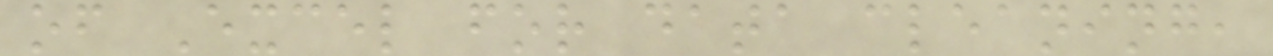of Excel for data cleaning,
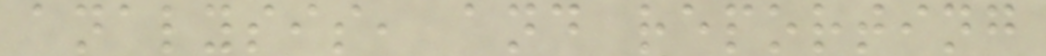analysis, and reporting
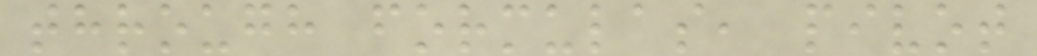through formulas, pivot
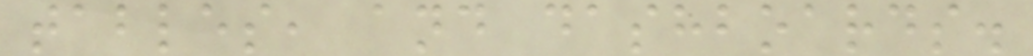tables, and dashboards.
